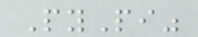PyPi"
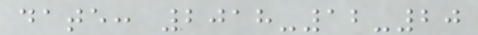date: 2018-12-20
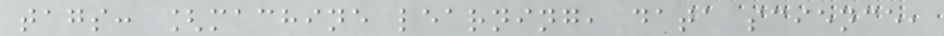tags: [machine learning, data science,
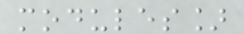modules]
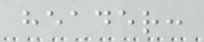header:
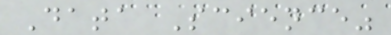Data Science"
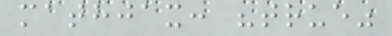mathjax: "true"
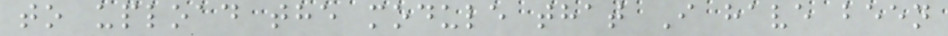to upload the module that I have been
